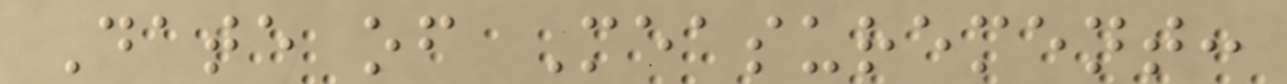Date of Measurement:
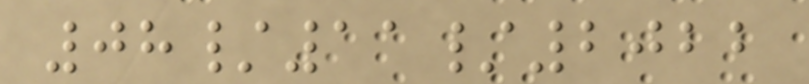08/11/2022
